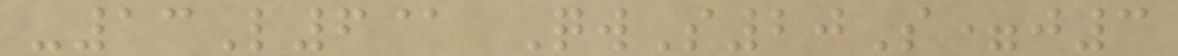-13L6@ QwS20S=j3
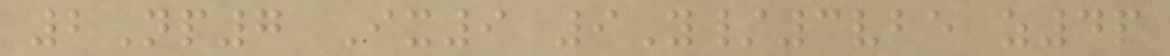2Np7 Ix9 9Y/3vbe z4p
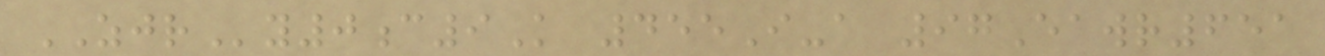ZJRy0c9K 455I-a 97Eawr651
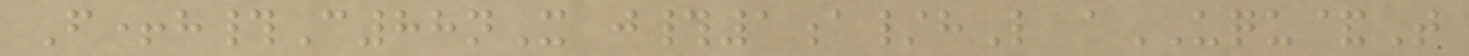F+h#C88nX j#1a/hL aUQU&T
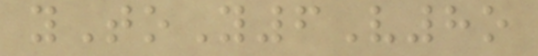yToY6V8o
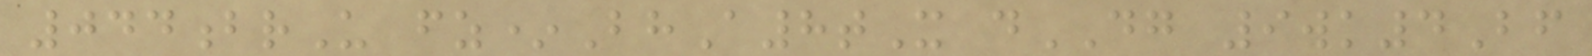044brU fz*BhA8tX dDG 9wk4Bf
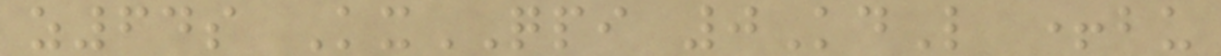z64s KxQPI 0KdL +bu
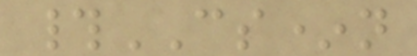#CS*n
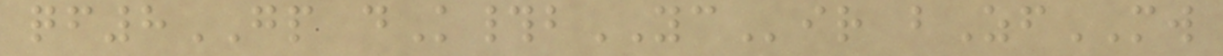qf8GP dK#bYCir bZfMW
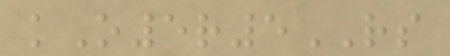kO5r5RS
